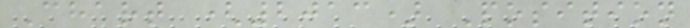Chart (2013) Position
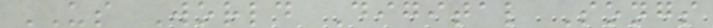US World Digital Songs
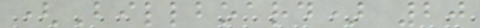(Billboard) 20
